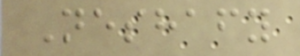Neshafy
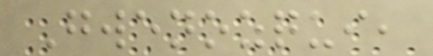Gwenozqui,
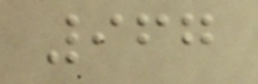967
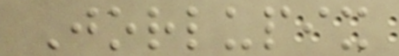Jorlupix
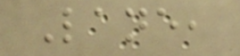Lane,
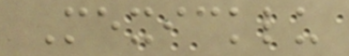Mexicklu
